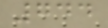744
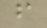f
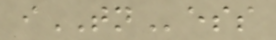iTNess
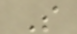S
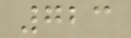723
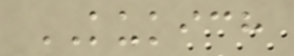KUKICH
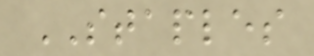STAPLES
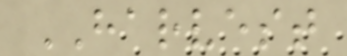HARVEST
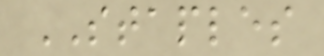STAPLES
